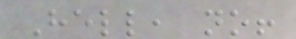Hell, no!
